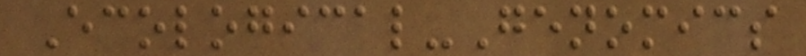Ecological-Genomics
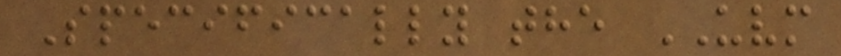Specifically the UVM
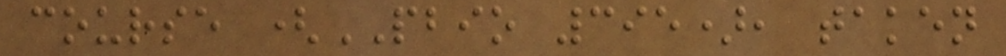course (PBIO 395), taken
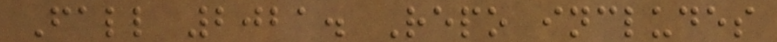Fall 2021. Repo includes
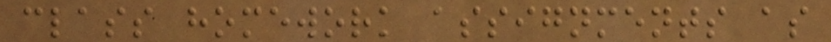class homework assignments as
